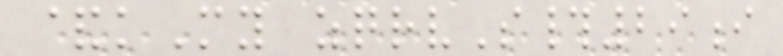&kMy zqrvS#29i
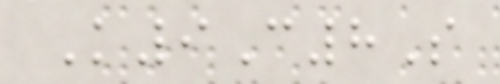K9C8S
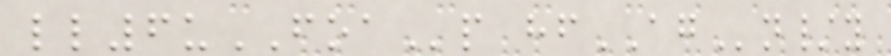ll6uFOAp hfAGn/y
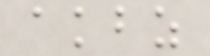akbz
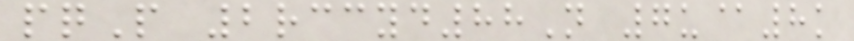pqP 2rccyd88N 7u@8k
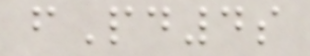fPd4s
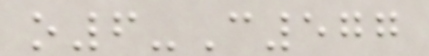o6-C577
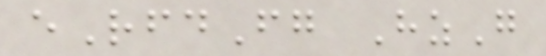eRfdFg HzG
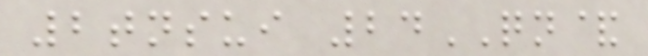2tnsui 24QN&
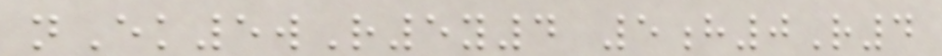nEk5wR5y4 5h0R4
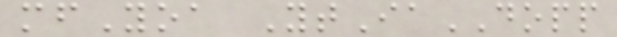mfYoa YtIaDOPP
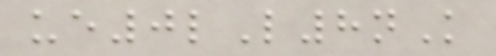ue0lL8nK
